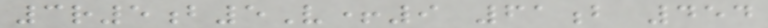3r5b5V+9 61b 454
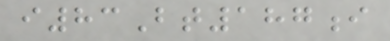i83Bt187i
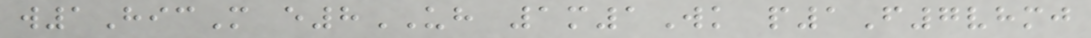w1HicM e8UH 1m1Wk p1F7vhmj
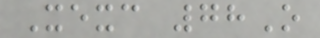Xexc 78O
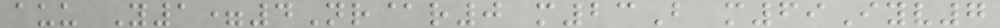auu Y1=4Nr@r0 m23B m69Iyv7
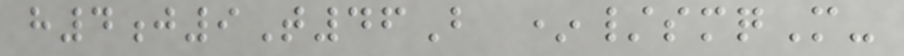h4j9T46B */smqM-
